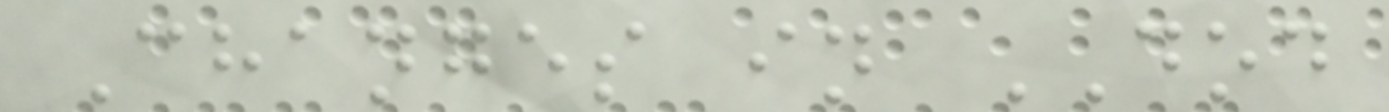Changes in DOD
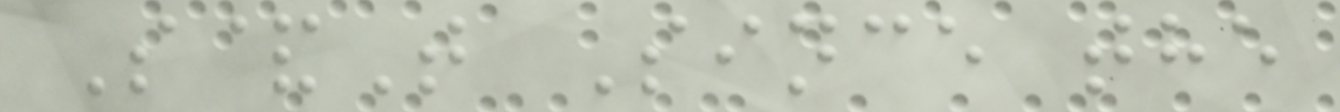S&T Since the
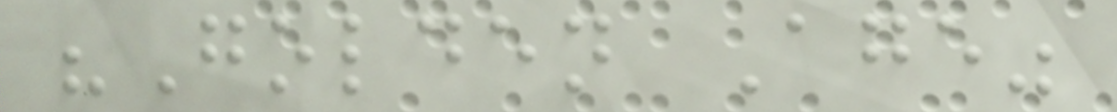"Golden Age"
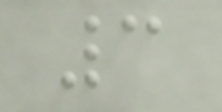3
